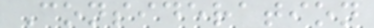Consideration
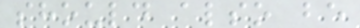should also be
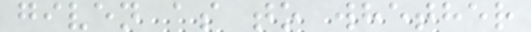given as to whether
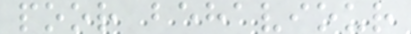poor behaviour
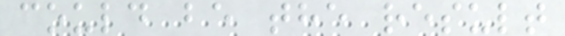could be the result
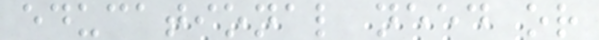educational need or
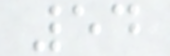54
